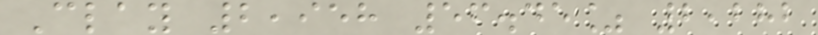Clay 2,958 56.45% 2,282
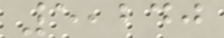5,240
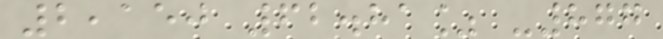2,150 62.81% -877
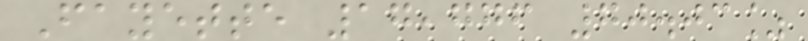Fayette 17,776 70.03%
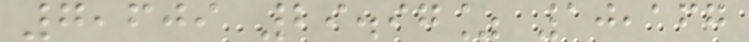7,609 29.97% 10,167
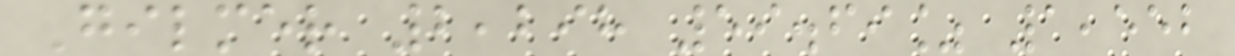Gilmer 2,298 59.69% 1,552
